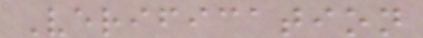Verification
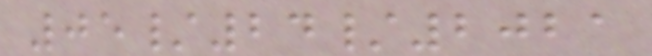05/24/2021
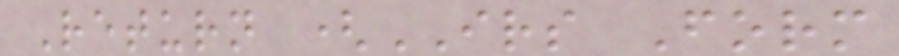Return (IRS Form
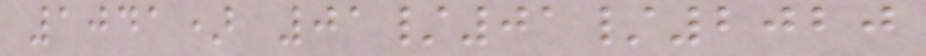1041) 01/01/2020
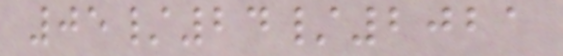05/24/2021
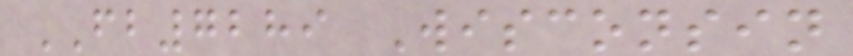FB7289 Wisconsin
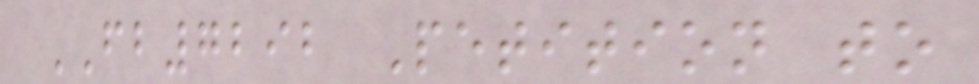FB7292 Petition to
